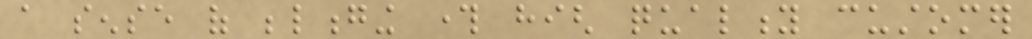a sense of belonging through high quality customer
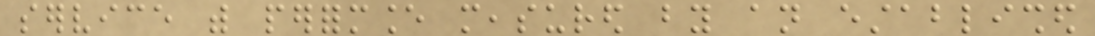service with performance measured by an established
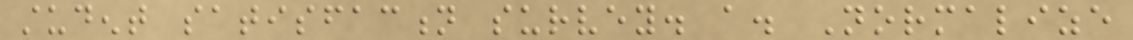student satisfaction survey. a. Normalize
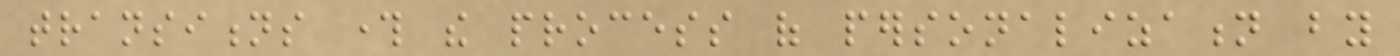transitions through the process of personalization by
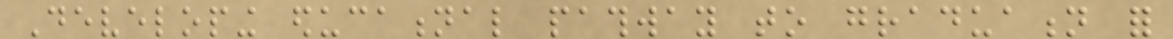Developing educational pathway to graduation for
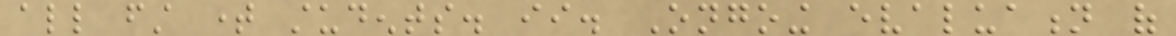all first time students. ii. Ongoing evaluation of
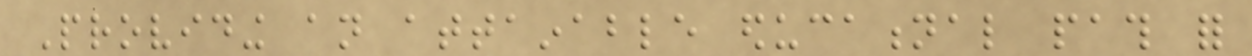Providing an attainable educational path for
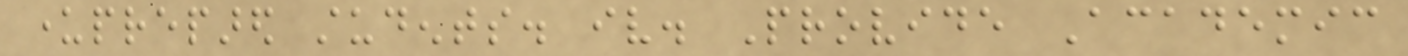underprepared students. iv. Provide Academic
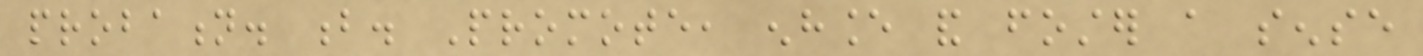probation. b. Promote, enhance and foster a sense
